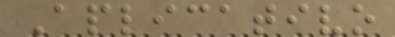Aplicativo
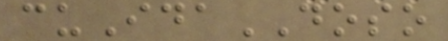cuIdaDOSO
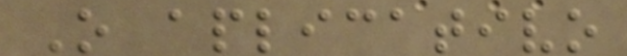O aplicativo
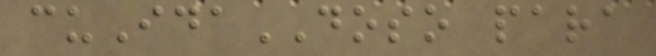cuIdaDOSO para
